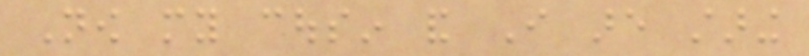Now my cousin and I are staring
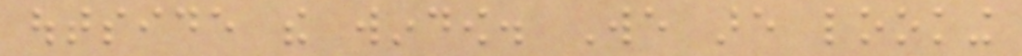outside the window. We are looking
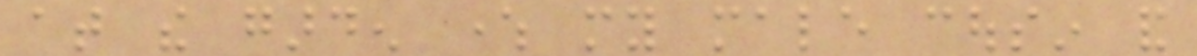at the garden where my male cousin and
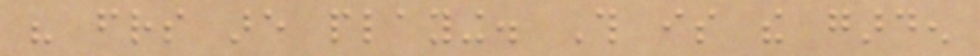his friends are playing. This is the garden
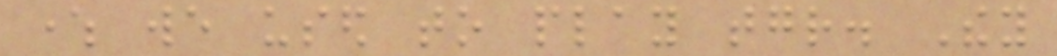where we used to play together. They
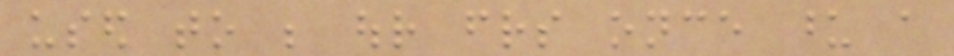used to be our friends once upon a
